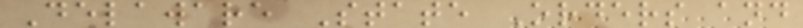Delaware State Orders and
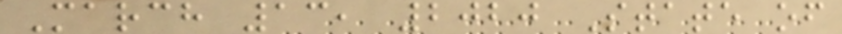March 13, 2020 State of
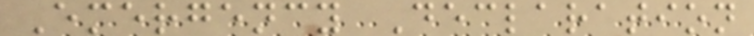Emergency Declaration
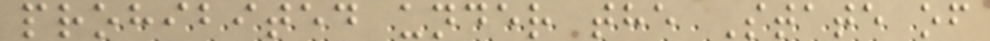prohibited under the State of
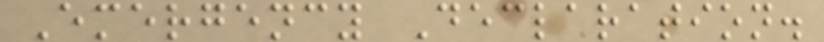Emergency Declaration.
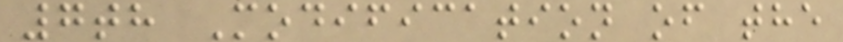7th Modification of the
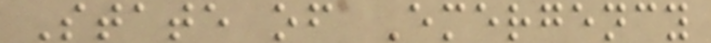State of Emergency
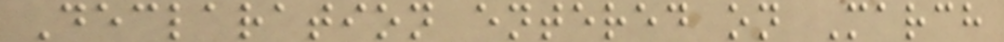Declaration entered on March
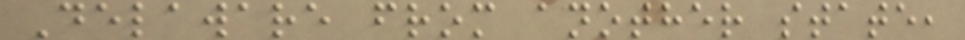Delaware from another state,
